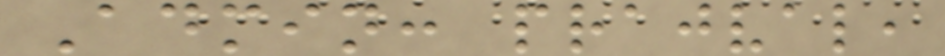Admin: prajval,
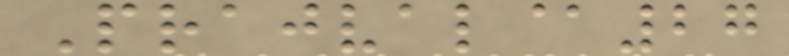Prajval@27
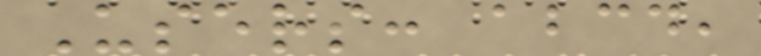Users: abcd,
